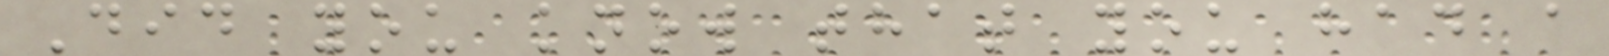Did you know that you had a
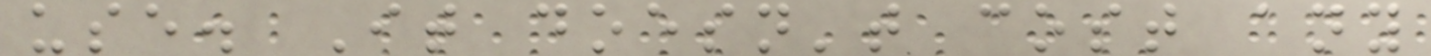use. It doesn't cost any
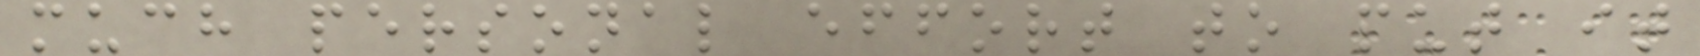much personal effort to put it
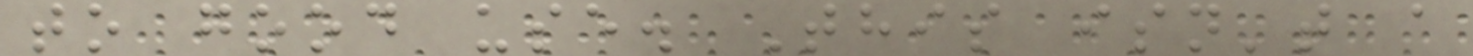to good use. This isn't a
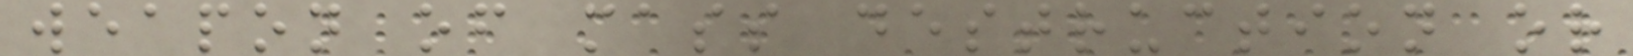weapon of mass destruction or
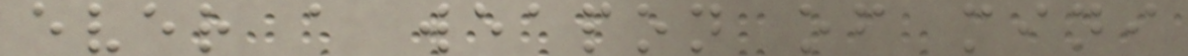ever a weapon of mini
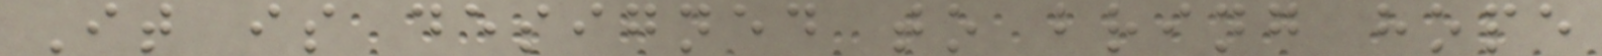It is designed to bring hope
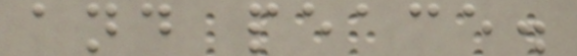and peace.
